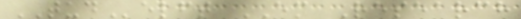TUDelft EM Research
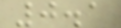0.1
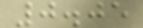0.05
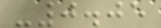-0.05
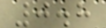0.8
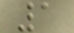1
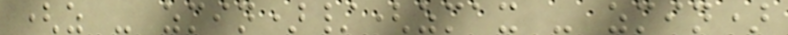(z - zmin)/(zmax - zmin)
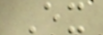Ex
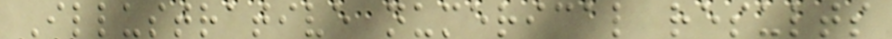Illustrative numerical results
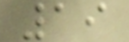19
